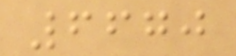6670
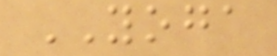YOGA
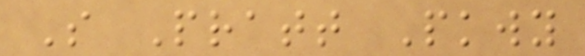S Pratt Pkwy
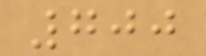700
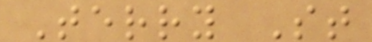Terry St
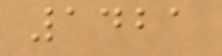1421
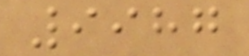9987
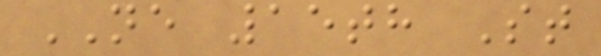NE 15th St
